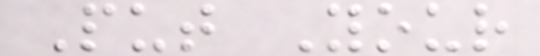Put Your
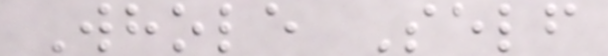Whole Self
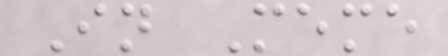In Meme
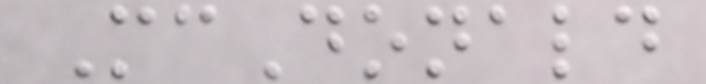McDonald
